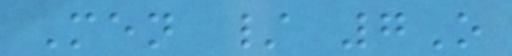Men / 7O
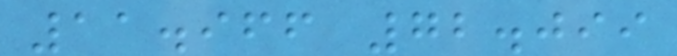11.966 72.099
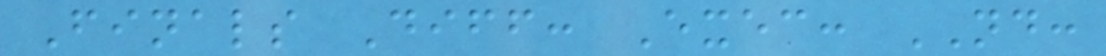Finals Diff: Exec: ND:
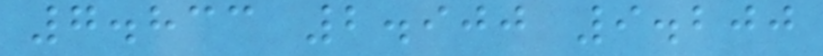7.833 2.900 9.200
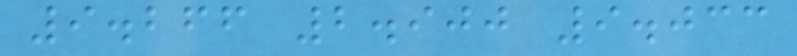9.266 2.900 9.033
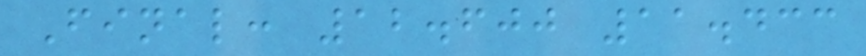Final: 12.600 11.433
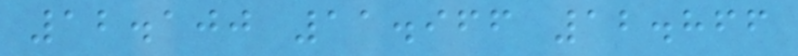12.100 11.966 12.866
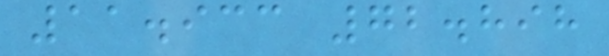11.933 72.898
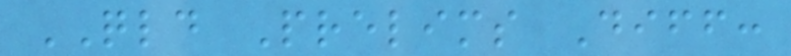QLD Prelims Diff:
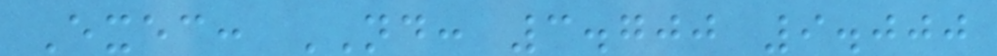Exec: ND: 3.700 9.000
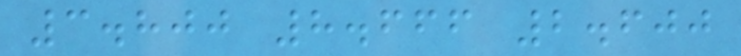3.800 8.666 2.600
